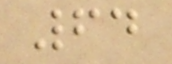64
